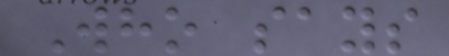Who says
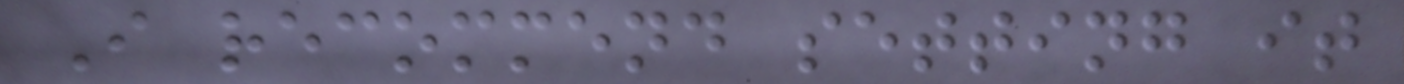I recommend setting it
